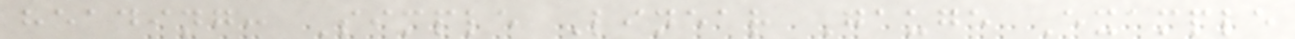heading: Simple Linear Gauge Example
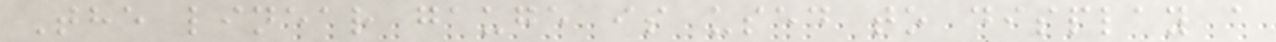The linear gauge is used to display a
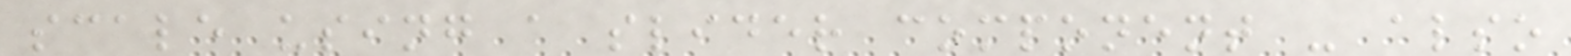scale using a slider component - also
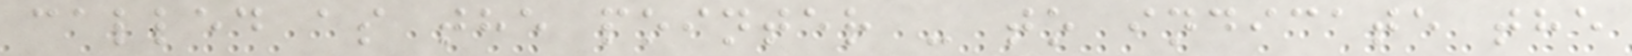called as the pointer - to indicate the
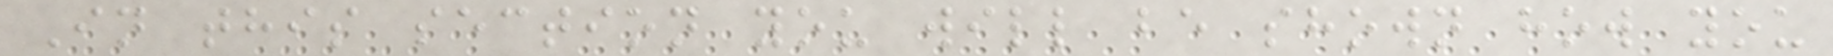In this section you will be shown how you
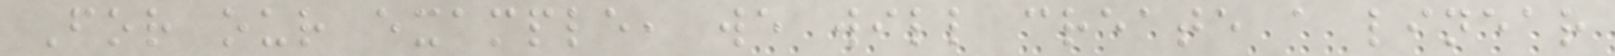For our example, we will create a linear
